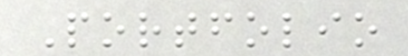Portfolio
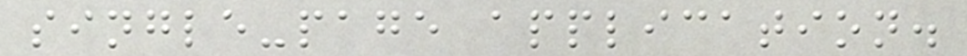single-page application.
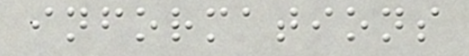informations
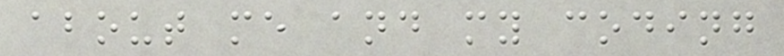about me and my coding
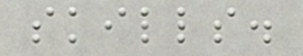skills.
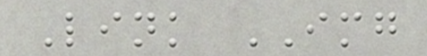Link IMG
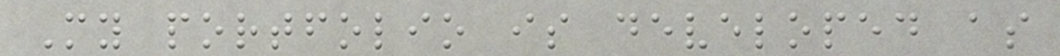My portfolio is developed as
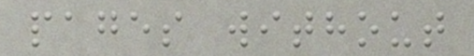pages without
